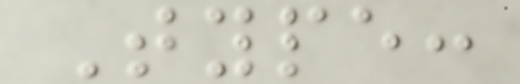Type:
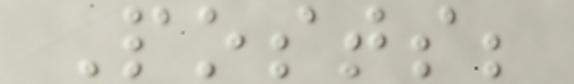Posts;
